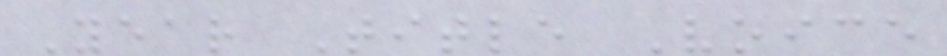Year Title Voice
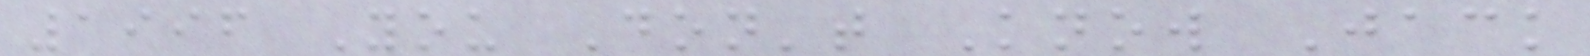1996 You Don't Know Jack
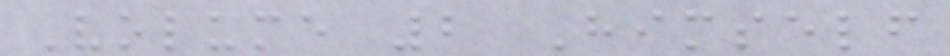Volume 2 Himself
